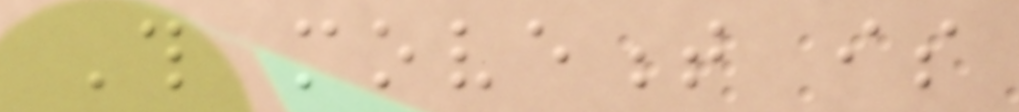This movement is
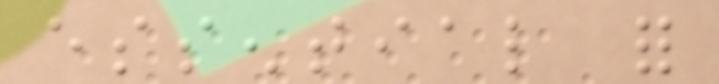essential for
